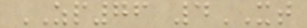ZP76 4XT
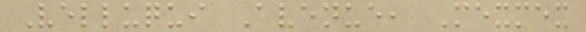Velluqui Avenue, Mexmex
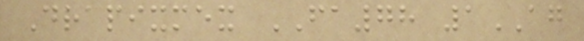Drapixmex FA78 1AG
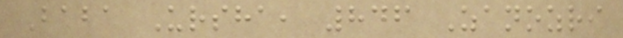Baba Ursha, 846 Zanozri
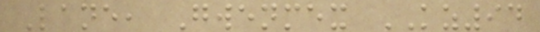Lane, Gwenmex KZ94
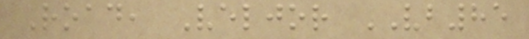Road, Veljor VB85
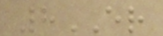8ER
